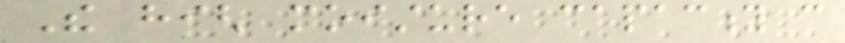The high moisture capacity can
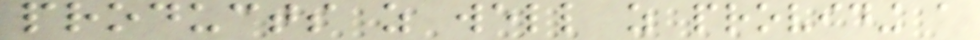products as well as providing a
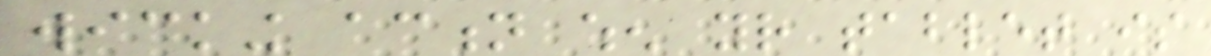wicking action when your tablet is
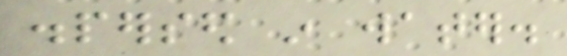dispersed in water.
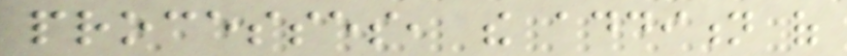processes, the addition of
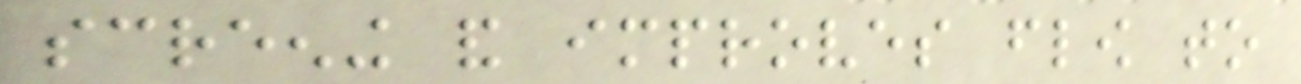screening and improves flow to
